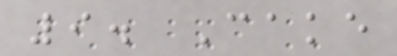9. Cake
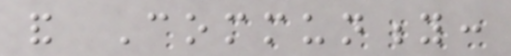and Community:
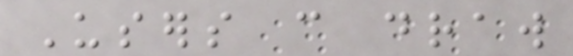Users can draw
